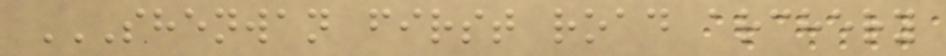SHENWAN FIRST ROAD ARCHERY
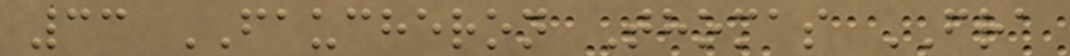33 FAUCHERON Thomas FRA
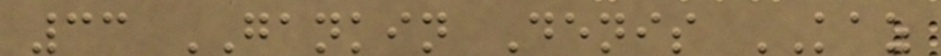33 GANKIN Denis KAZ
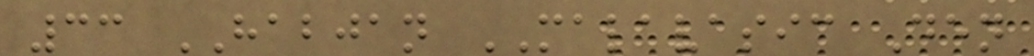33 HABJAN MALAVASIC Den
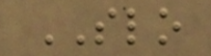SLO
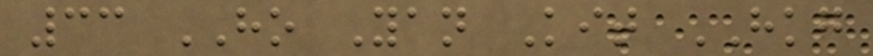33 HO Yan Kit HKG
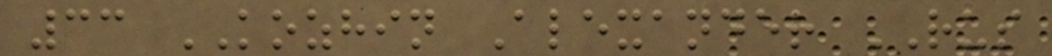33 KOZHIN Alexander RUS
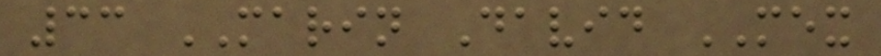33 MARIN David MEX
